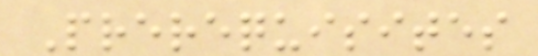Prerequisites
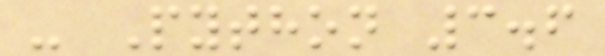- Python 3.6
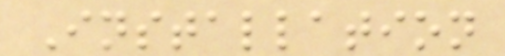Installation
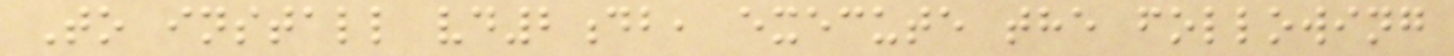To install vd2db, execute the following
